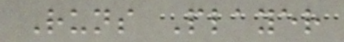Runs Player
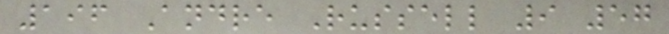196 Andre Russell 9 57
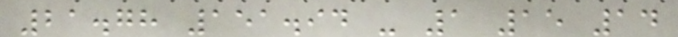21.78 151.94 - 1 15 14
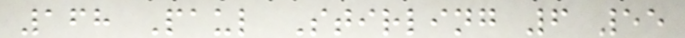168 Paul Stirling 6 55
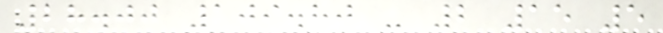28.00 109.80 - 2 15 5
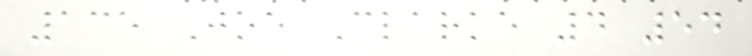135 Joe Clarke 4 54
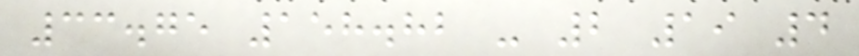33.75 158.82 - 2 19 4
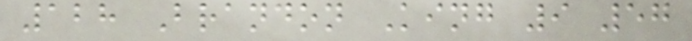128 Brandon King 9 57
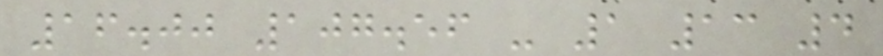16.00 107.56 - 1 13 4
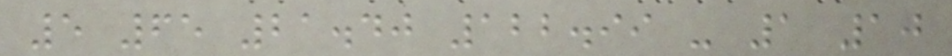5 65 21.40 122.99 - 1 10
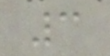3
